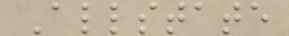Allstate
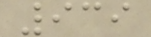939
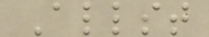Allst
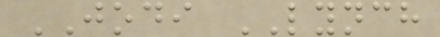JODI LYNCH
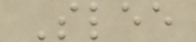Slee
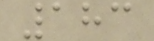183
